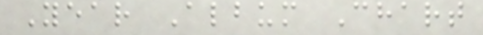Year Album Chart
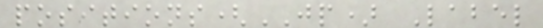positions(JP) Label
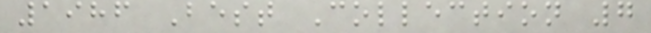1986 Best Collection 7
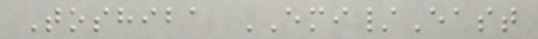Toshiba EMI/East
